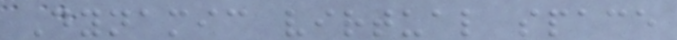Dynamic virtual space
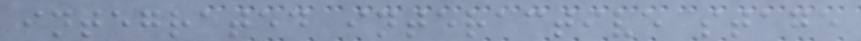integrated interactive stage
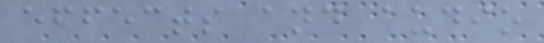effects and audio
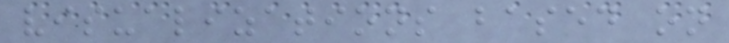visualizations based on
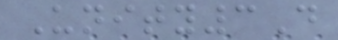Unity3D
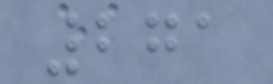271
